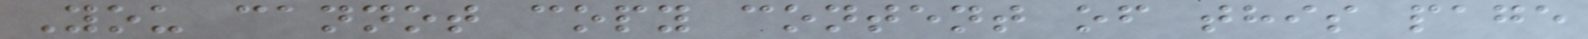You cannot copy content of this page
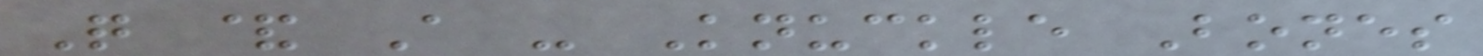Q & A - Knuckle Bones
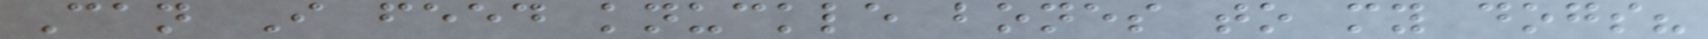Can I feed knuckle bones to my dogs?
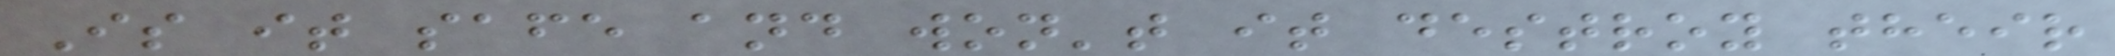Is it safe and won't it destroy their
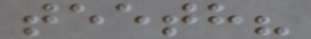teeth?
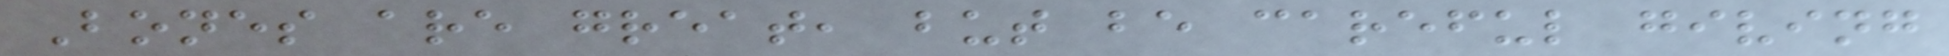Bones are great, but be careful giving
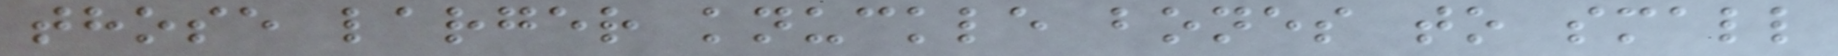those larger knuckle bones to small
